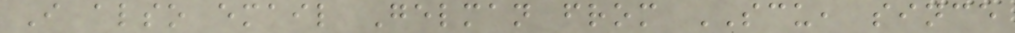I also email Gelman from SCU, since
